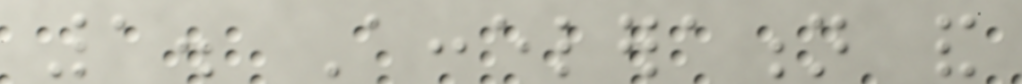1. Acceleration and
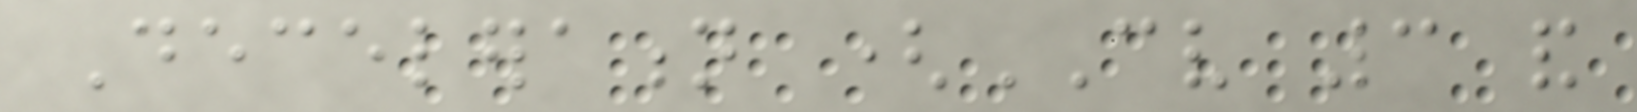Deceleration (CV 3 and
